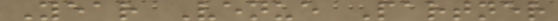Year Venue Partner
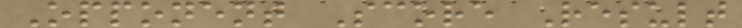Opponent Score Result
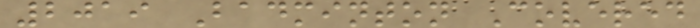2019 Badminton Covered
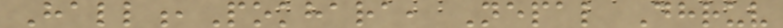Hall,Pokhara, Nepal Dhruv
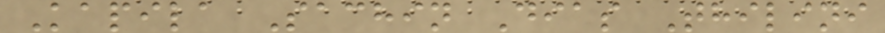Kapila Sachin Dias Thilini
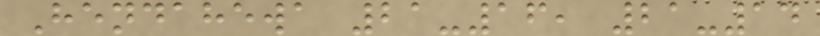Hendahewa 21-16, 21-14
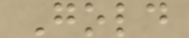Gold
